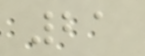21
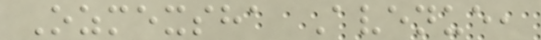Ozmexsha Avenue,
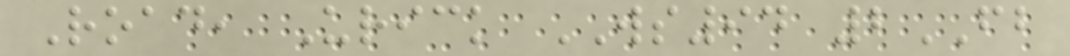Road, Urick WS94 2FB
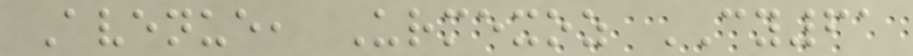Avenue, Urmexoz CY61
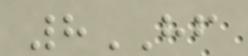8HF
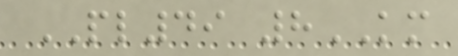PL49 8KM
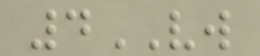4VW
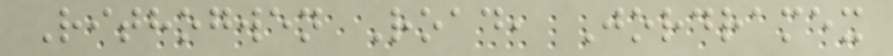Rithogwen Road, Jordramex
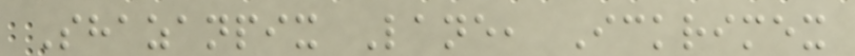Shazanpix Lane, Ickrimex
